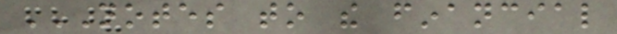NOTES TO THE FINANCIAL
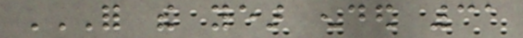FOR THE YEAR ENDED 31
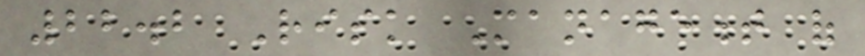22.2 Risk Management of
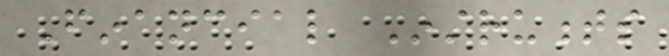Financial Instruments
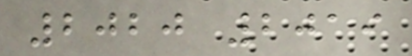2020 2019
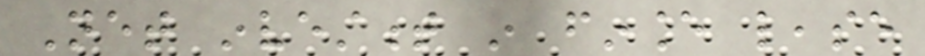Net investment in finance lease
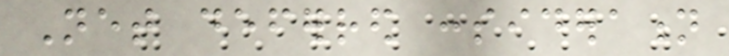Net deferred consideration
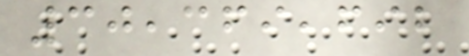30,369,692
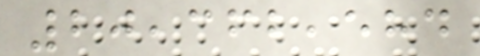20,362,584
